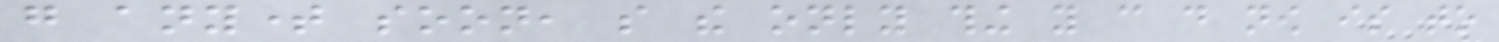go anytime soon, so the only thing you can do now is to
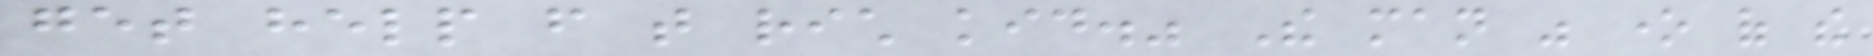get help from that rich kid." The man was one of the
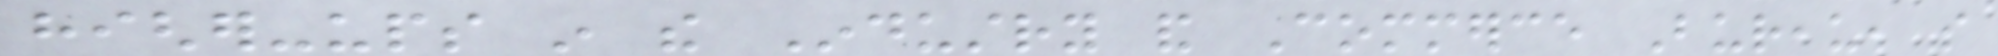higher-ups in the Industry and Commerce Bureau, so
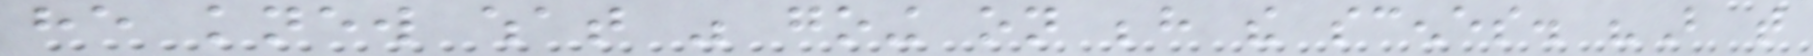he knew what was going on behind the scenes. "But that
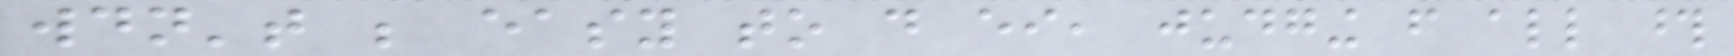wouldn't be easy to do either, judging from all those
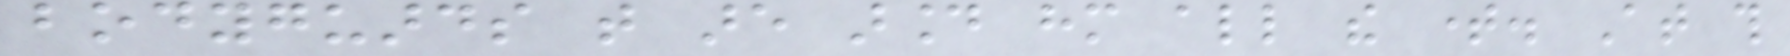bodyguards that are around him all the time. At this
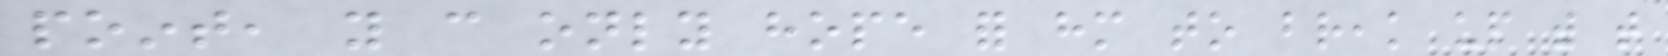point, you can only hope for him to break up with that
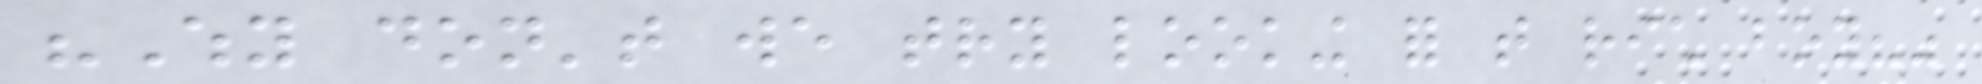"Why don't we try looking for that rich boy?"
